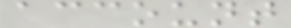account
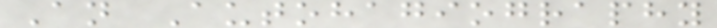An Autohagiography
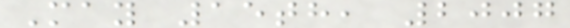May 15th, 2007
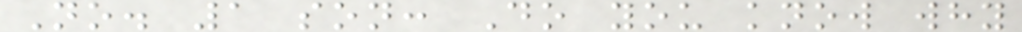No. 1 son: Do you know why
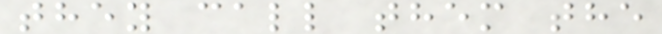they call them the
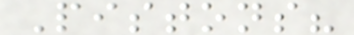Pistons?
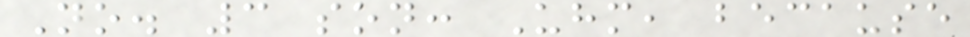No. 3 son: Uhm, because
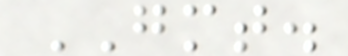GMT.
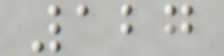127
